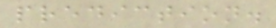prediction.
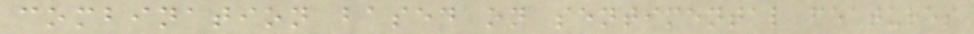combination based on sentimental features
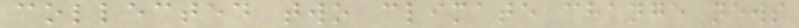collected two climate change news
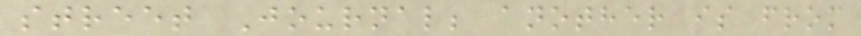street Journal; another is from
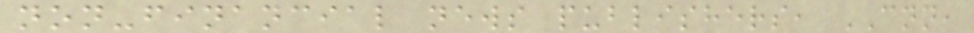non-financial news publishers, CNN,
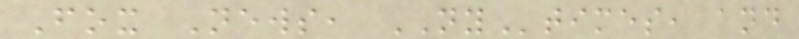Fox News, NYtimes, and
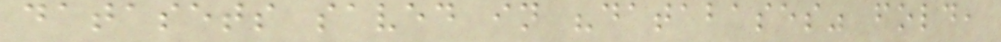datasets saved in "databases" fold,
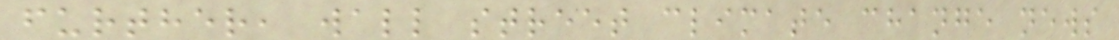further, wall street climate change news
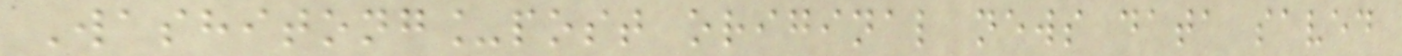Washitong_post original news data saved
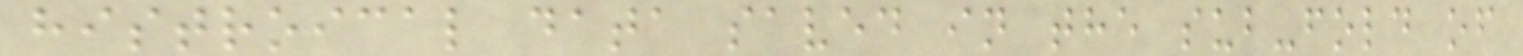histroical data saved in the sub-fold of
